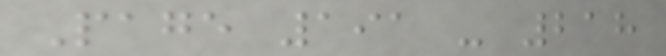Page 191 - 218
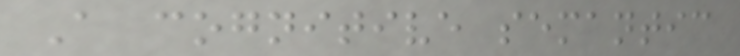A cognitive semantic
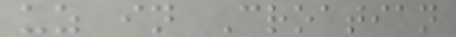uz in Croatian
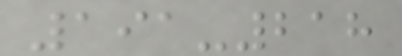191-218
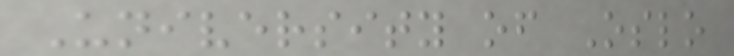University of Oslo
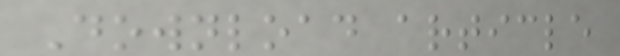Download article
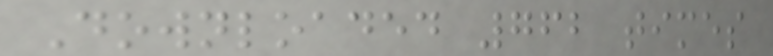Downloaded 762 times
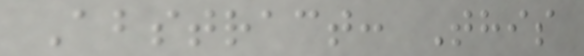Abstract: This
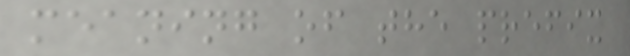meaning of the prefix
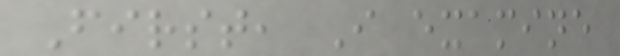First, I examine
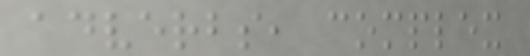adverbs, complex
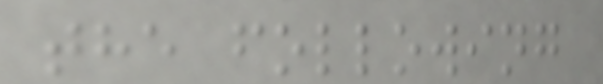the following
